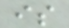is
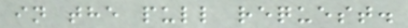in the pull request.
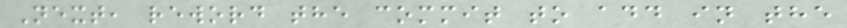Next, reword the commit to add in the
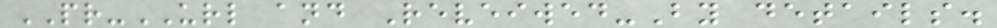PR-URL and Reveiwed-By details.
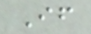If
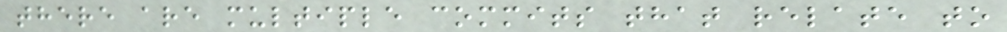there are multiple commits that relate to
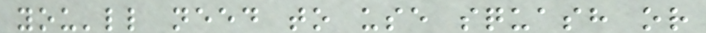you'll need to use squash or
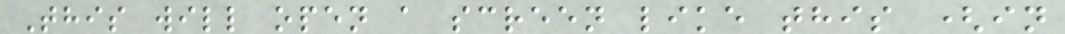This will open a screen like this (in
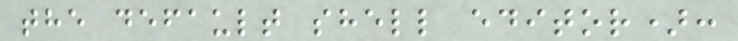the default shell editor):
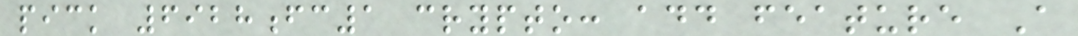pick 6928fc1 crypto: add feature A
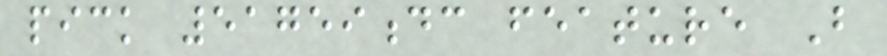pick 51759dc feature B
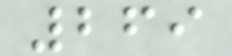269
